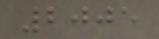2005
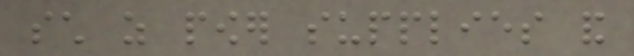such as power supplies and
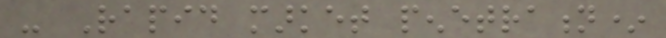- Rapid market penetration*
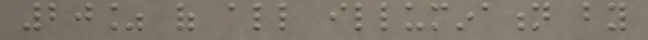20% of all illumination by
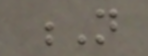N
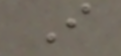I
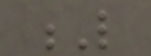L
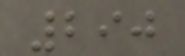290
